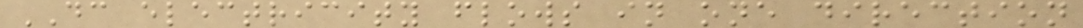DC electricity flows in one direction
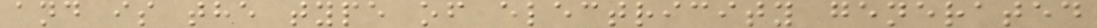and is the type of electricity generated
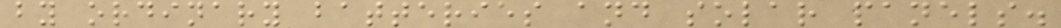by ordinary batteries and solar panels.
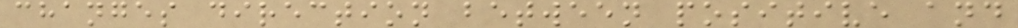changes direction between positive and
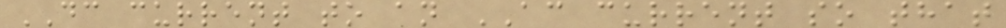DC current to an AC current so that
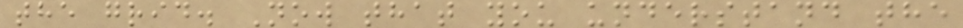the grid. Now that you understand the
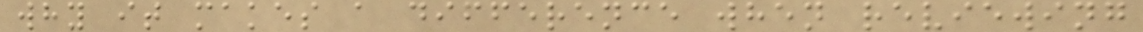why it makes a difference when reviewing
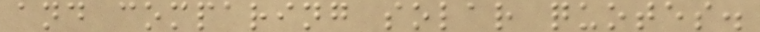and comparing solar quotes.
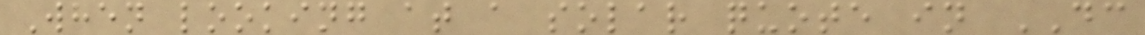When looking at a solar quote in DC
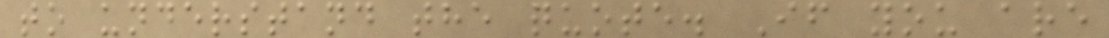to understand the quote. If you are
